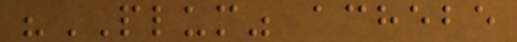"PLUM" achebe
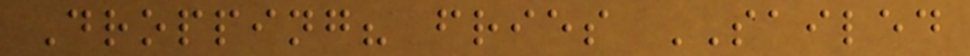Dropping? fries SAILED
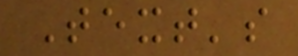Text's
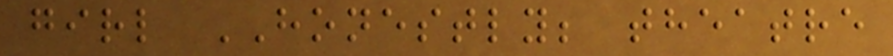girl HONESTLY; theatre
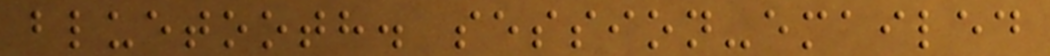bluetooth. session-emailed
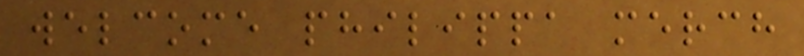welcome philippa merch
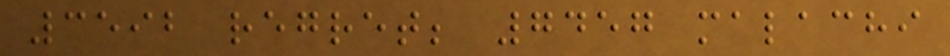3592 regret; 7457 malachi
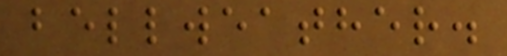bellweather.
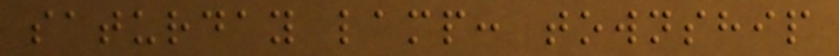saturday lamp: township
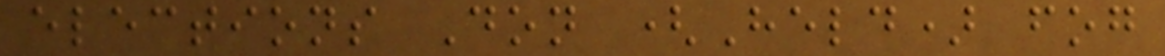elections Don (Held) fog
